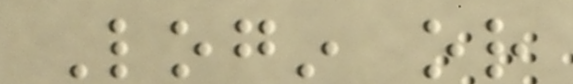Login or
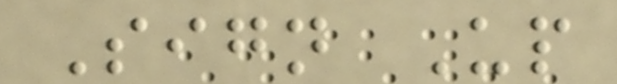Sign Up
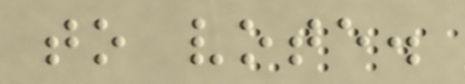to vote.
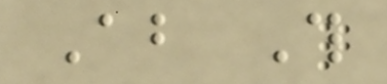About This
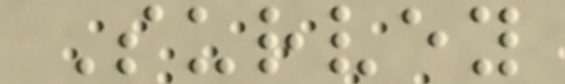Survey
